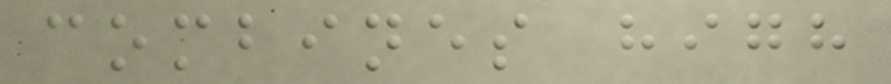combines high
